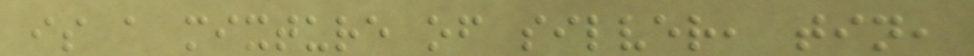is a mixture of silver, tin,
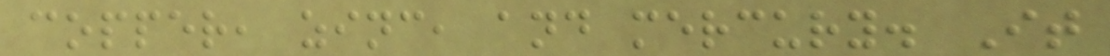copper, zinc, and mercury. It
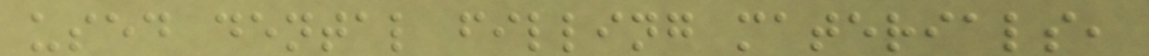used dental filling materials,
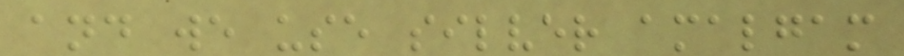and we use silver amalgam
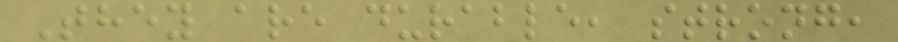They are durable, strong,
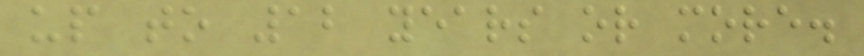up to 12 years or more.
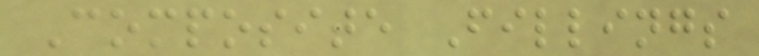Composite Fillings
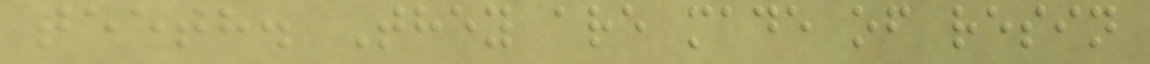teeth. They are made of resin
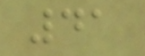41
